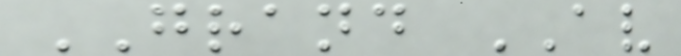GRAND AV
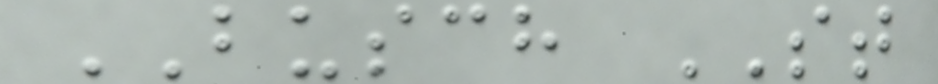BUSCH ST
